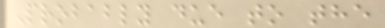Probably due to the
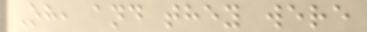Oh, and they were
